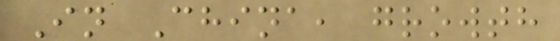In China, growth
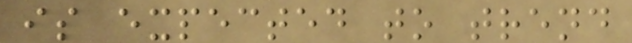is expected to trend
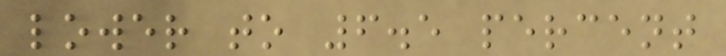lower to 6.5 percent
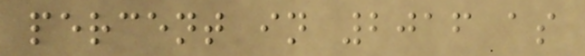percent in 2016 as
